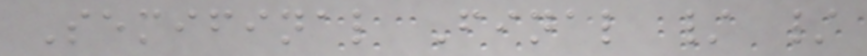Semifinal Final / /
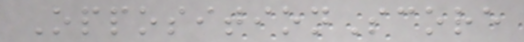OppositionScore
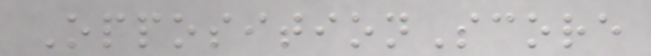OppositionScore
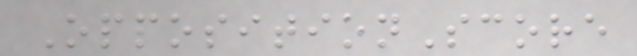OppositionScore
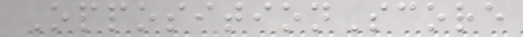OppositionScore
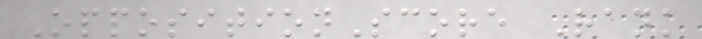OppositionScore Rank
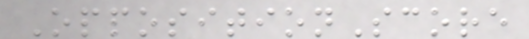OppositionScore
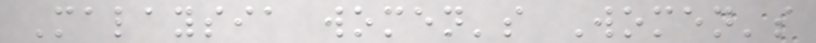Malaysia women's Women's
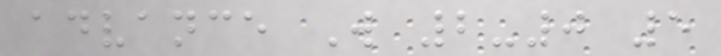advance W 2-0 5
